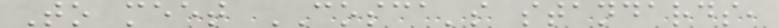To meet COSCA's standards,
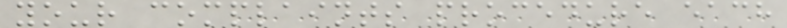your complaints procedure each
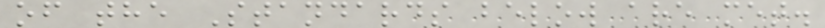of the Standards below are met.
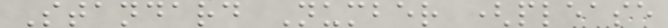Standard Number (please
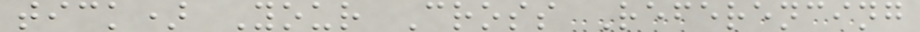tick) Your Cross Referencing
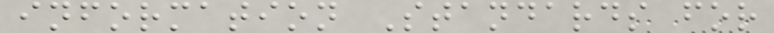information Standards for
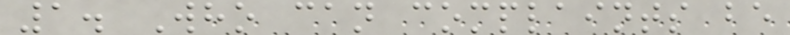1. Who can complaints be
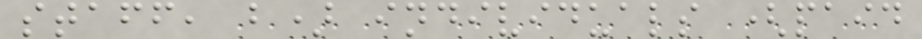staff, b) individuals (paid
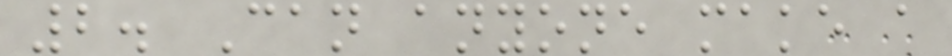2. Can anyone make a
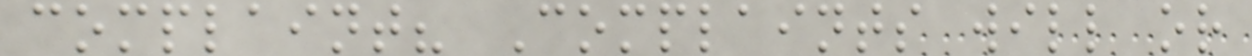complaint? Complaints will or
